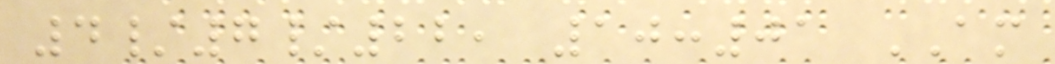4/7/22, 10:01 AM
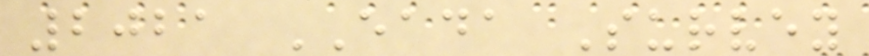2021 EADA Survey
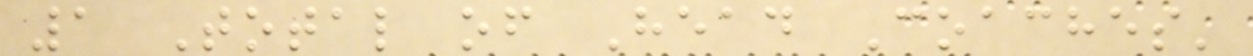1 Total of Head Coaches'
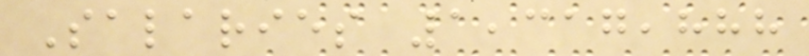Salaries 1,317,888
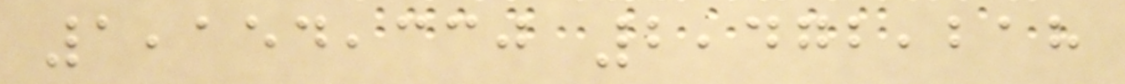1,154,330 2,472,218
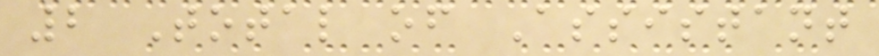2 Total of Assistant
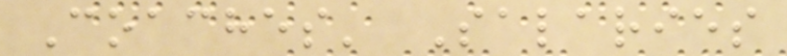Coaches' Salaries
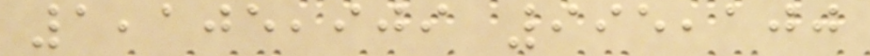1,105,909 995,100
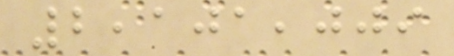2,101,009
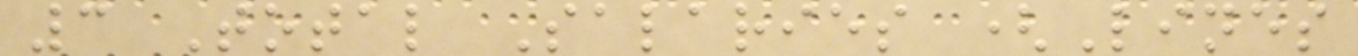3 Total Salaries (Lines
